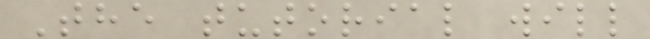The tutorial will
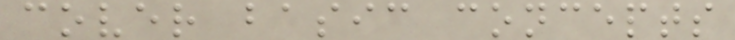cover basic concepts
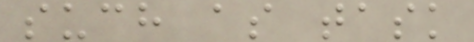such as task
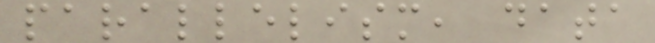parallelism, data
